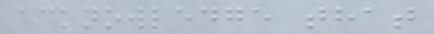acknowledge that
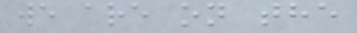we are on the
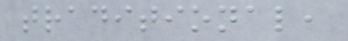traditional,
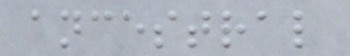ancestral
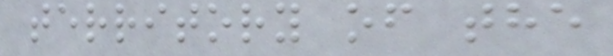territory of the
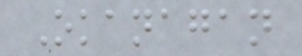Okanagan
